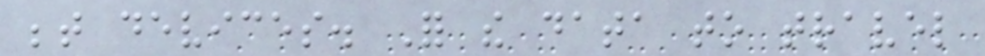between devices. For the data to travel
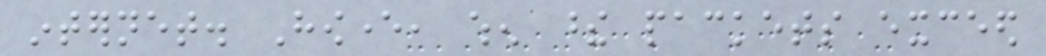internet. However, when these packets exceed
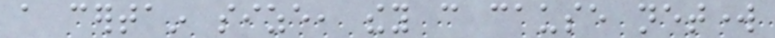a certain size, they can cause network
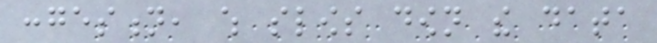congestion, which slows down the data
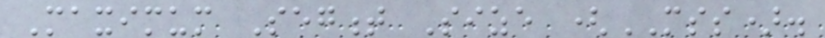Maximum Segment Size (MSS).
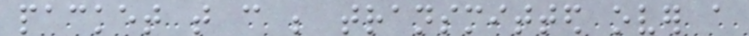packet that can be transmitted over a
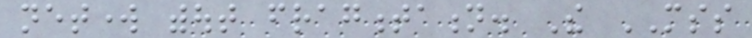network without fragmentation. The MSS
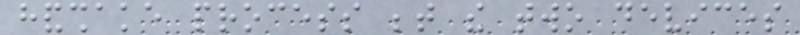handshake process between the two devices
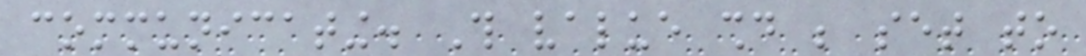communicating. This value should be set to
